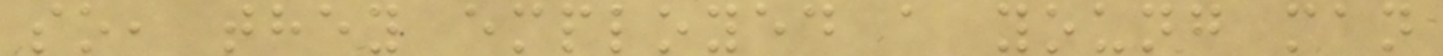so, they employed a young man
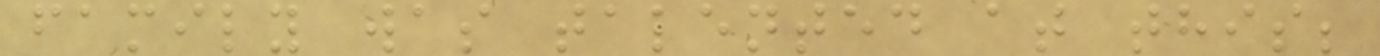family was talented at this;
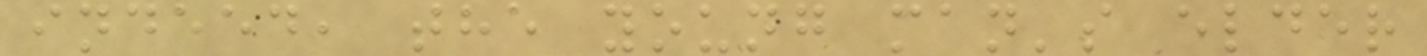indeed, the young man's elder
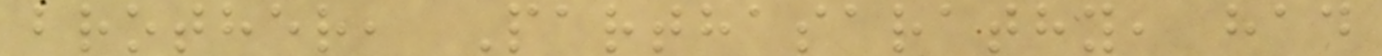brother, Parthasarathy, had
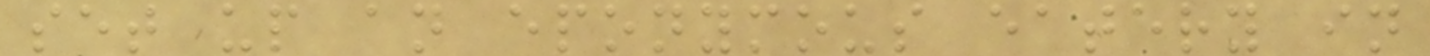set up an eponymous eatery in
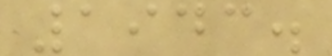1943.
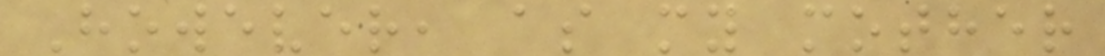However, as my mother
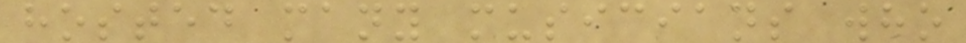hosted many musicians who
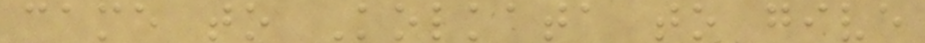came to Kolkata to give
